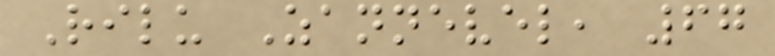Rilu Zannevel, 67
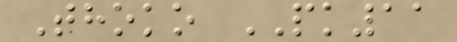Thoko PK11
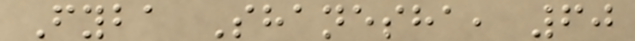Fyba Shanesha, 60
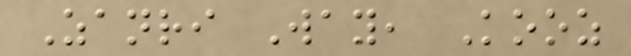Zanri Way, Kooz
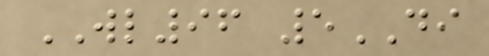WL96 5DI
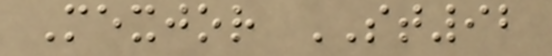Mexjor ST92
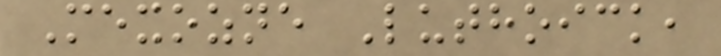Mexozne Luthoick,
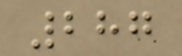287
